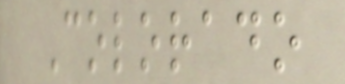Colorado
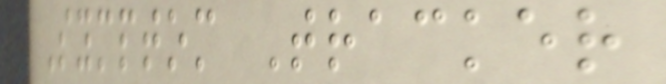Symptom Tracker
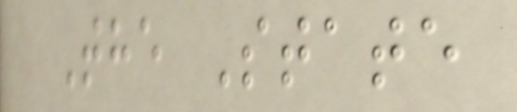The State
